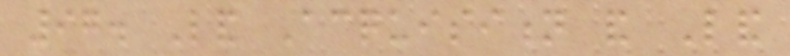97. Land Acquisition and Land
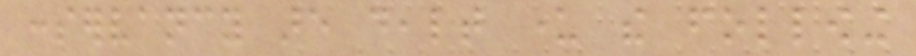conservancy are dealt under the following
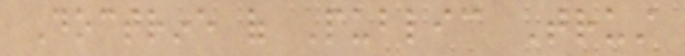Doctrine of Public Trust
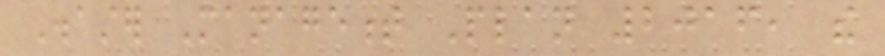Disaster Management Plan 2016, the
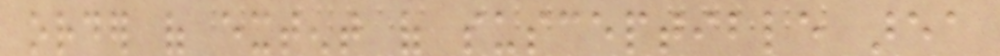order of extent of susceptible area
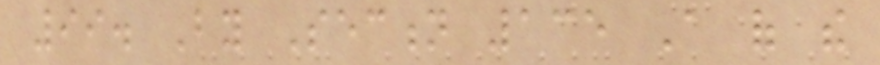99. By Section 135 A of the
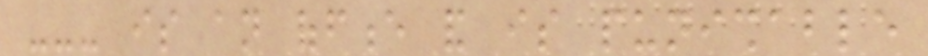--- is an offence and is punishable
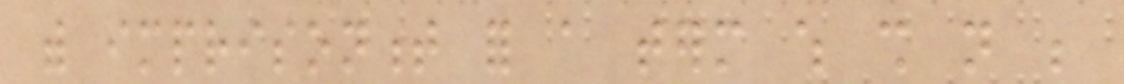with imprisonment for a term which shall not be
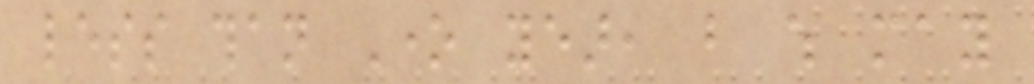less than One year, but which may
